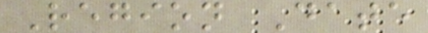Region Date
